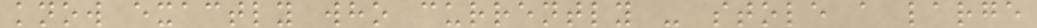know exactly who currently - stole a large
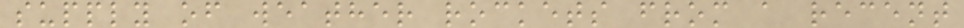supply of weather rockets from a recent
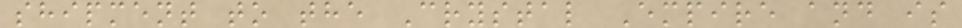shipment to the Crystal Empire and is
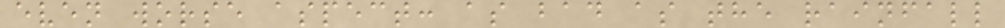even worse aspect: as bad as the rainfall
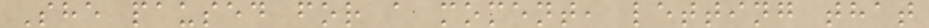She paused for a moment, letting that
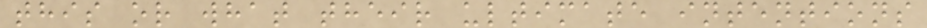this or what their ultimate intentions
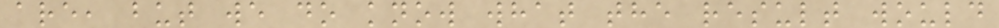are, but we do know what the result would
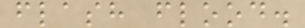flash flood.
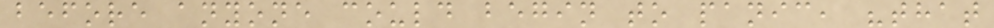before anyone could begin to panic, "that
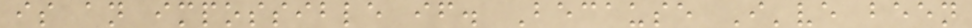is an impossible if. Because I've been
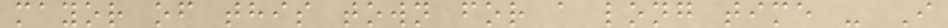mayor of this town for a long time - I
